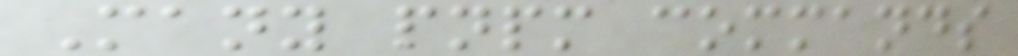Many pnpm commands
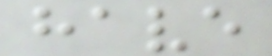have
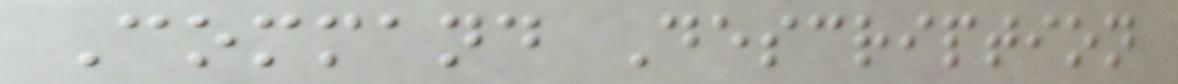Command Description
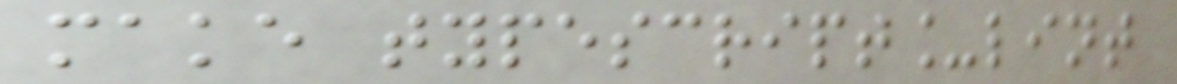make typescript_lint
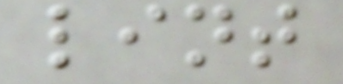lint
